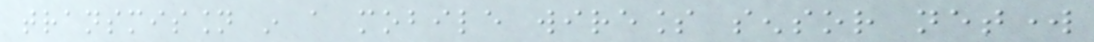transmission in a mobile wireless sensor network
